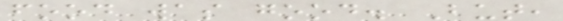food was good. But,
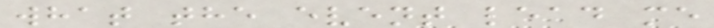what the event lead me
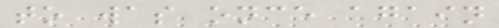to was once again
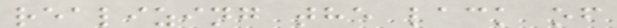realizing the lack of
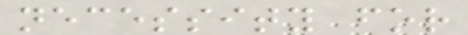necessity for
